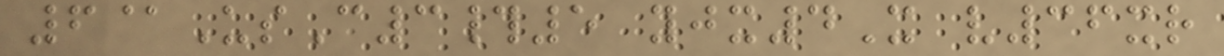6@UsC3#5 yjx4X v36xr
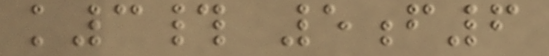k3# 5f6
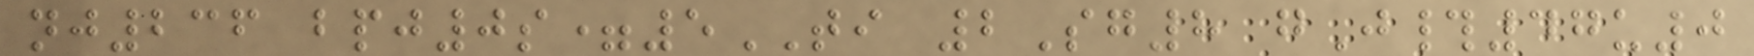nj236 bpj0s=5TI 2Sg8 gJ#47u0
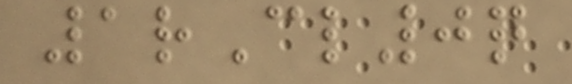1rCl0q
